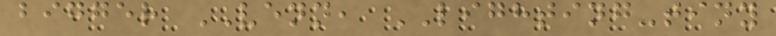bigger VENN, LIGHTING-tiny
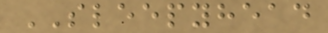SLEEPYHEAD
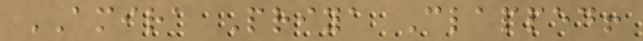AMIRA Priya Clapped!
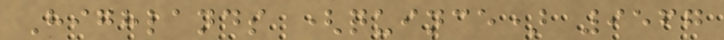Highlands (quince) 9567
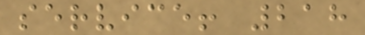service! 218
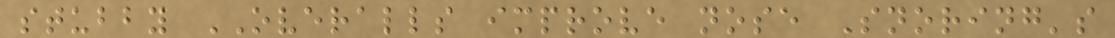stubby OVERALLS improve nose Snoring's
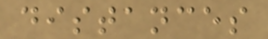distances
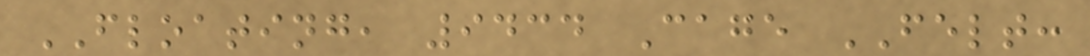FLOATING, 9434 Cage FELT:
